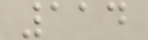114
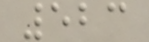523
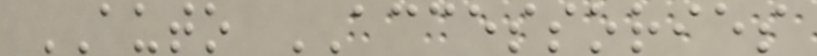AUTO ACCESSORIES
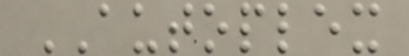AUTOPLEX
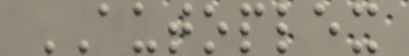AUTOPLEX
